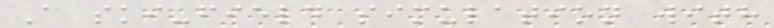A ski-field simulation with
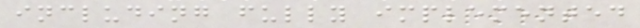including fully implemented
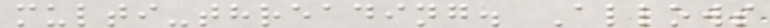multi-threading. Allows
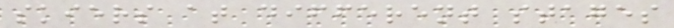skiers at different stages
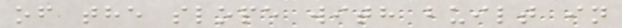of the slope with built in
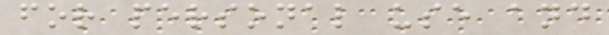for personal use and
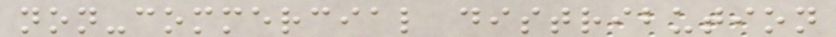non-commercial distribution
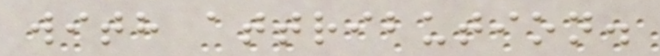with attribution.
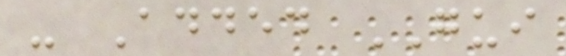- Added GUI
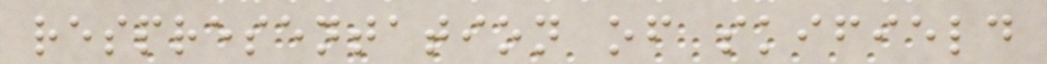respresentation of skifield
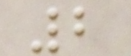2
